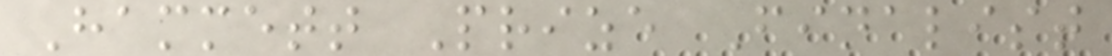Hammett Prize Finalist
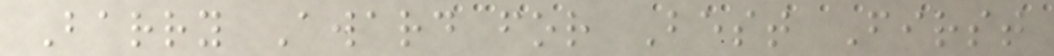Barry Award for Best First
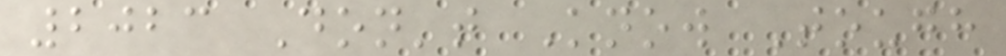2023 Don't Know Tough
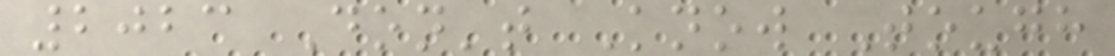2023 Don't Know Tough
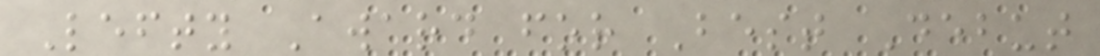Lefty Award for Best Debut
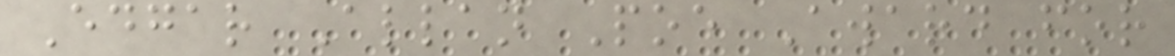Edgar Allan Poe Award for
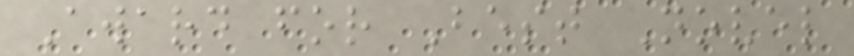Award for Best Novel
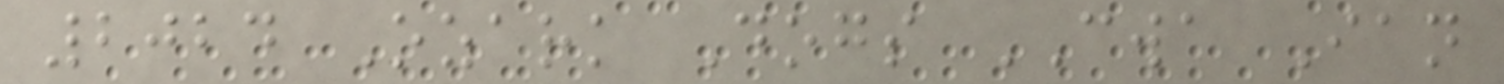2024 Ozark Dogs CWA Ian
